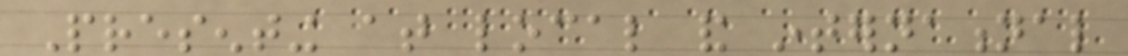Presenting at local and international
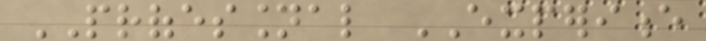PROFESSIONAL EXPERIENCE
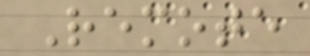Remote
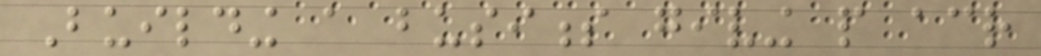Building a business giving people across
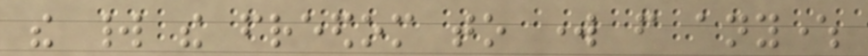the world the freedom to work from anywhere
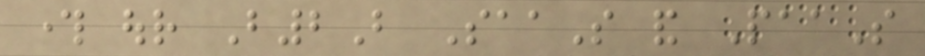through our B2B SaaS and PaaS
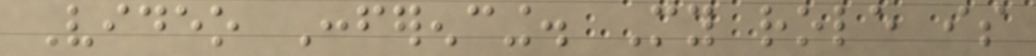Video Conferencing. My role is
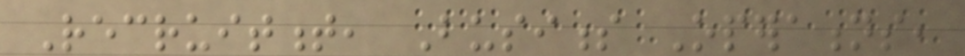Recruitment, Business Operations,
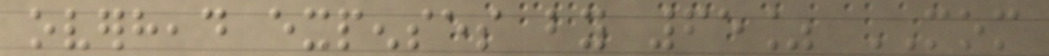overhead expenses by 65% MOM
